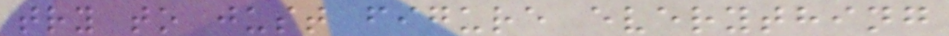try to just figure everything
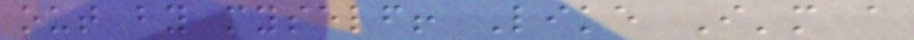out by myself! Like I'm a
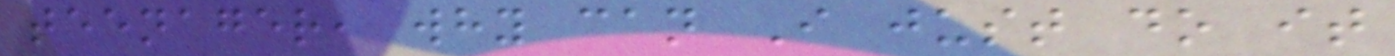teenager, why can I just do it
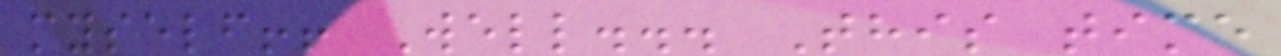myself!! Well... This time
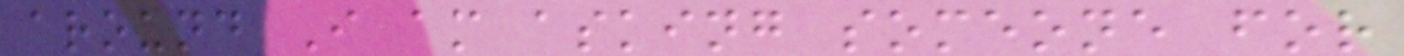around I am asking someone for
